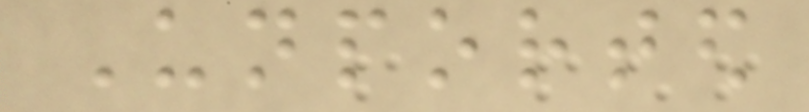Unported
